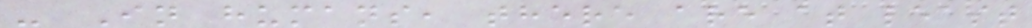- In humans, there are at least
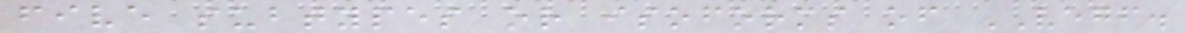five subtypes or isoforms of VEGF.
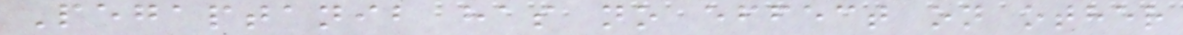Pegaptanib has no effect on other
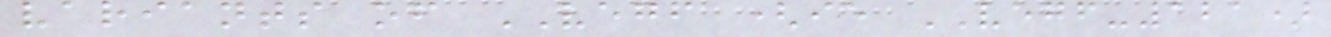variants of VEGF (ie VEGF-121)
